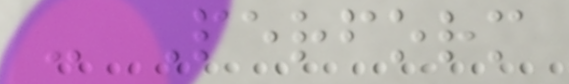- Perform
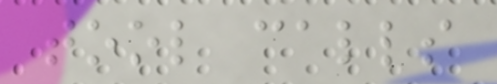tool calls
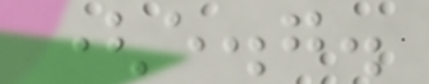(e.g.
